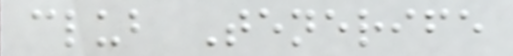club Tenerife
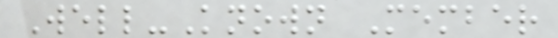Well-Known Member
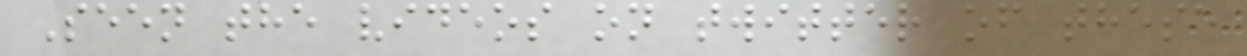Seen the videos on twitter of these
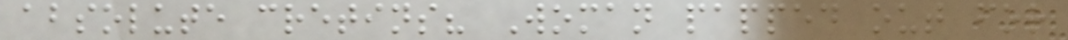absolute cretins? Woman papped out for
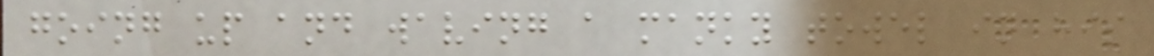going up and waving a manky towel in his
